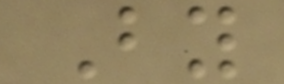By
